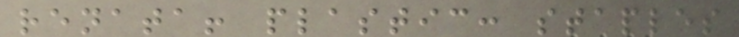renata! plastic: staples
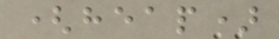(heap)
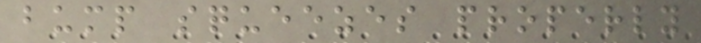bump squeezes properly
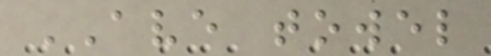AVE towel
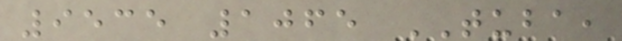9535 1065 TUBA,
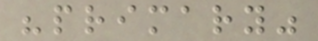"primary"
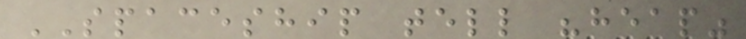SPACESHIP tell "heap"
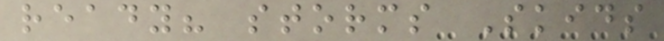ready? storms Skids
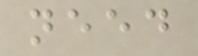need
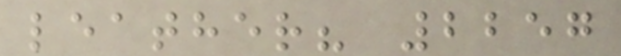leather? 2257
